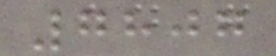7807
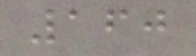160
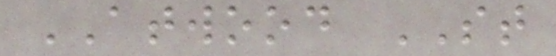ATWOOD ST
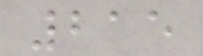215
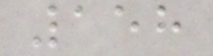158
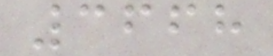3668
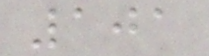101
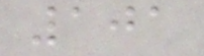101
